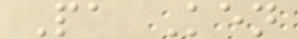Pa Ken
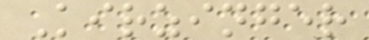Kirzinger
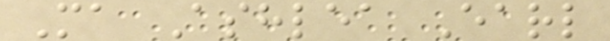Ma Ashlea Earl
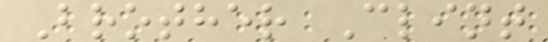Brother Clint
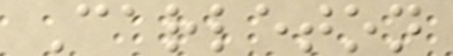Carleton
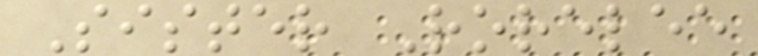Sister Rorelee
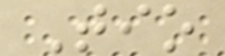Tio
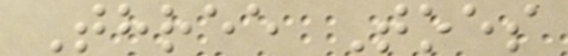Three Toes
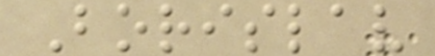Borislav
